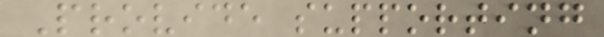Provide supporting
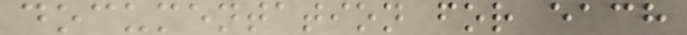documentation for each
